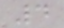4
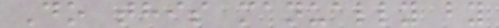Do this manually by
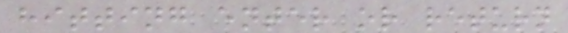hitting enter or return
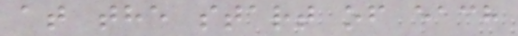at the start of each
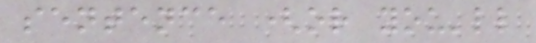sentence (or you'll
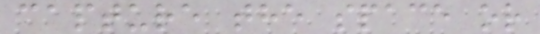capture the space or
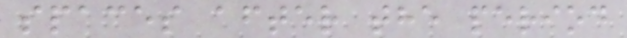spaces after the period
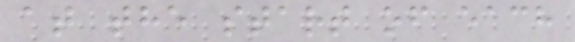at the start of each
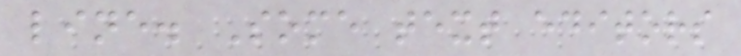line. Some text editors
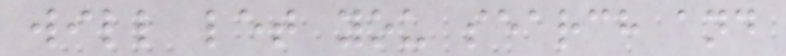will let you search and
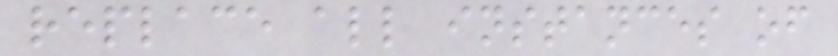replace all instances of
